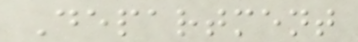Department
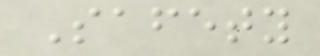Safety
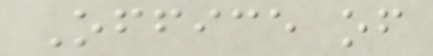Office of
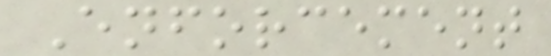Enforcement
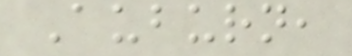Auburn,
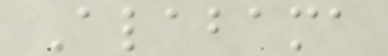Alabama
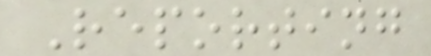Reporting
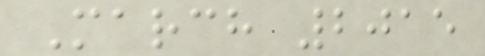March 2015
